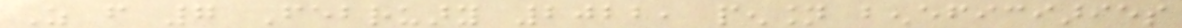As from 7 February 2022, pension beneficiaries
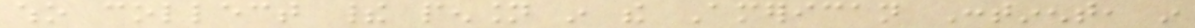who collect their pension in the American Continent, in
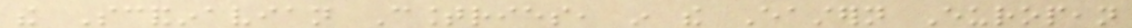the Scandinavian Countries, in the Eastern European
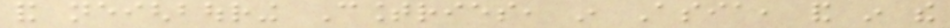and neighbouring Countries, in Asia, and in the
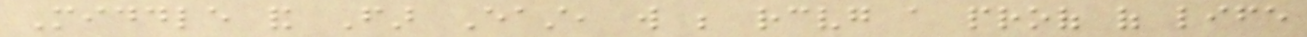Middle and Far East, will be receiving a proof of life
